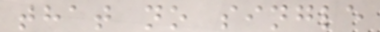that no single
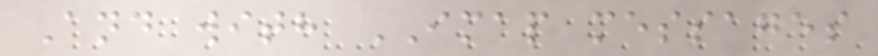And with IMAP messages
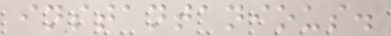instantanious.
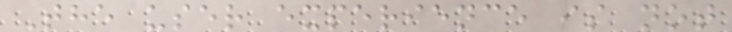The user experience is not
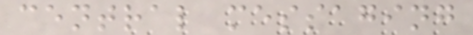central messaging
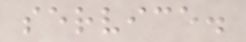service.
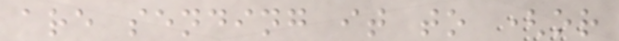are sending it to (or
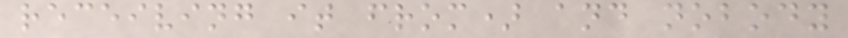receiving it from) and nobody
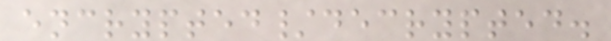encrypted/decrypted.
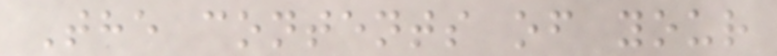The contents of your
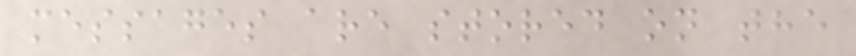messages are stored on the
